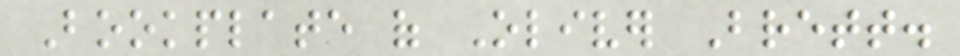Bookplate of Oliver Brett.
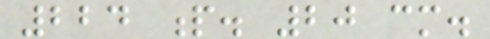224 p. 20 cm.
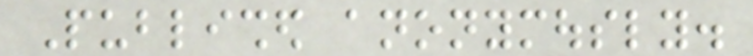Published anonymously.
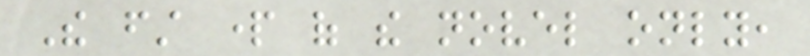The first part of the novel only,
